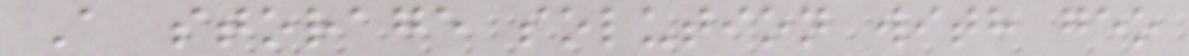A storage solution with geo
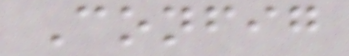Config
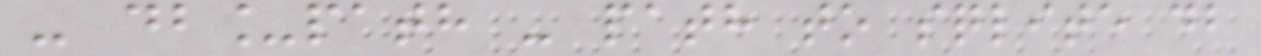- db_path - path to sqlite db
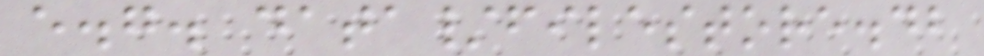e.g. data/filestore.db
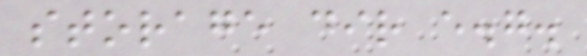storage dir e.g.
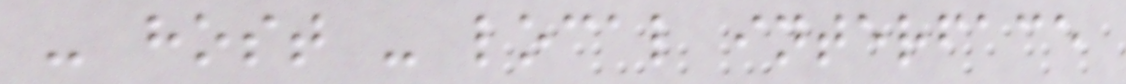- host - local interface
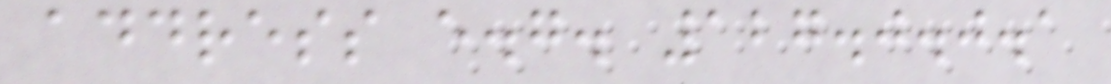address e.g. 127.0.0.1
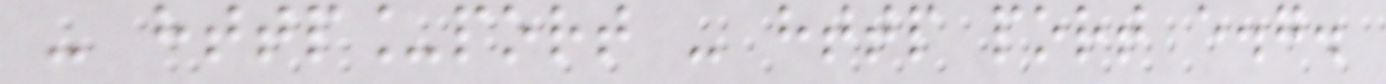- http_port - http port e.g.
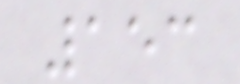153
